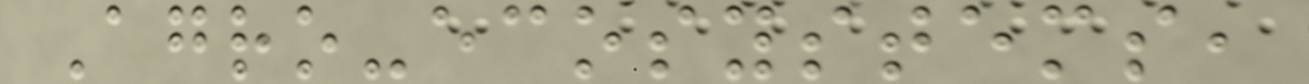Agro-ecosystems,
